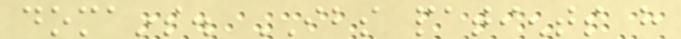domains. IBS patients have
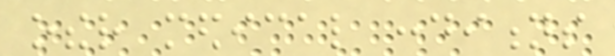other medical conditions
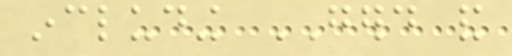including GERD and
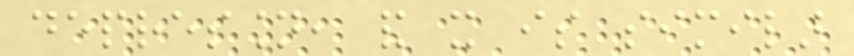depression, and it is similar
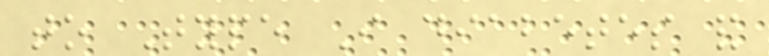to Type I diabetes and
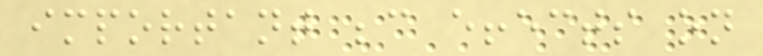important because effects on
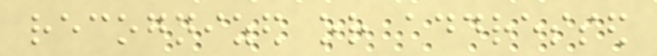recognized or addressed
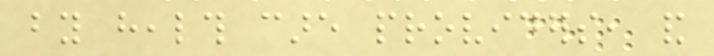by health care providers, and
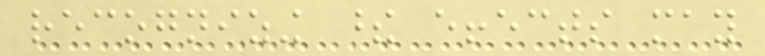recognizing these effects may
